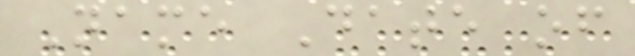Name Date of
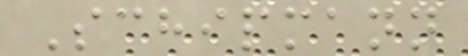Schipmann
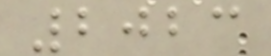2023
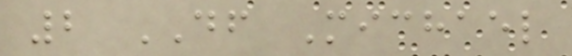2 DF Michael
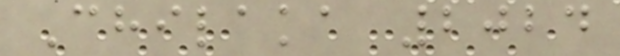Chilaka 2024
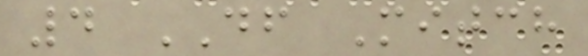4 DF Mitch
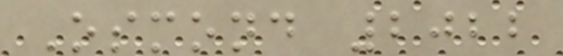Osmond 2022
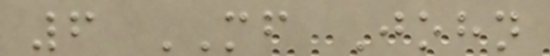6 MF John
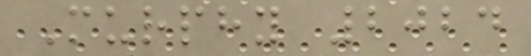Murphy 2024
